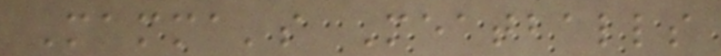Mamma's Meatballs
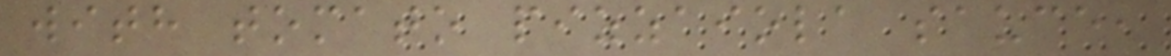with tomato pizzaiola sauce,
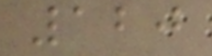120
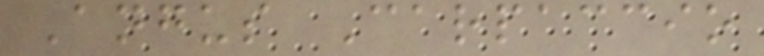Angus Carpaccio
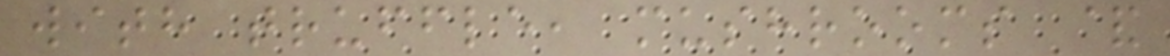with truffle, mushrooms &
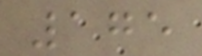175
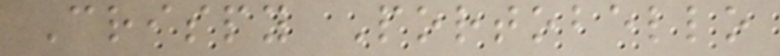Crispy Portobello
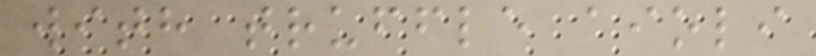with truffle aioli
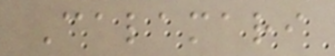Calamari
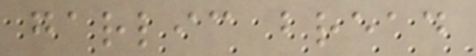garlic bread
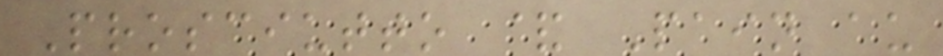Prosciutto & Pain au
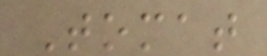Tomat
